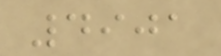4901
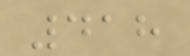418
